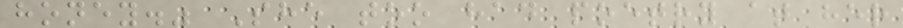honey." She too had poetry at her
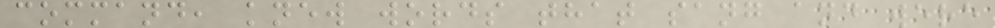command, knew words that sang and were
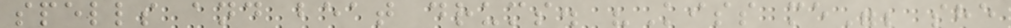spells and beat drums. "Kiss me"; she
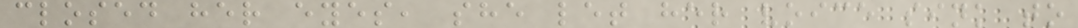closed her eyes, she let her voice sink to
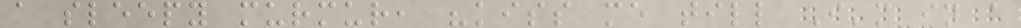a sleepy murmur, "kiss me till I'm in a
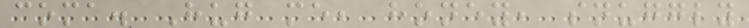coma. Hug me, honey, snuggly
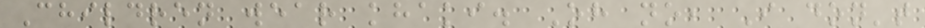Children wear khaki. Oh no, I don't
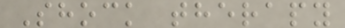Shock therapy
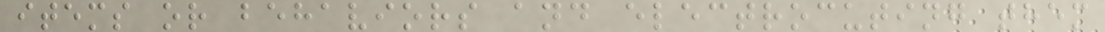items or behaviors and electrocuting them
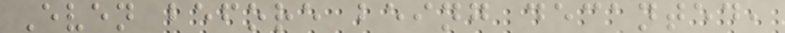Even before being decanted,
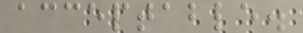acceptable.
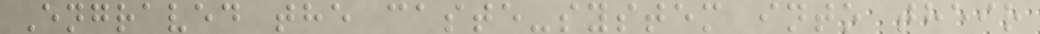Engraved the caste-system into their
